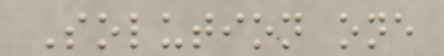Solution one
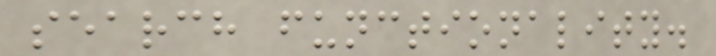search functionality.
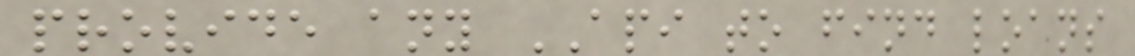provide any API to find loans
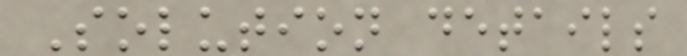Solution details
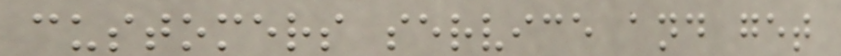customers service and get
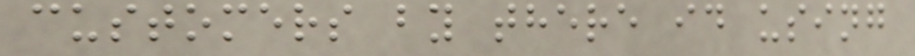customers by there id using
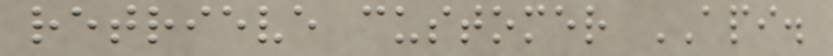retrieve customer API.
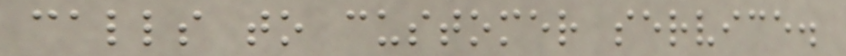calls to customer service.
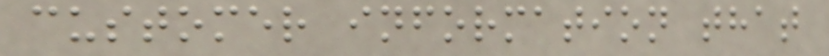customer information that
